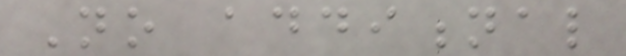No additional
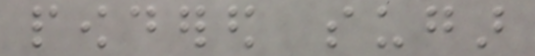powdered sugar
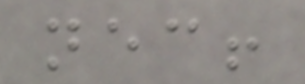necessary!
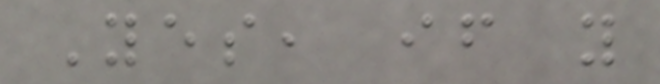Yes, if you
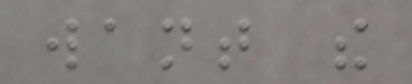want the
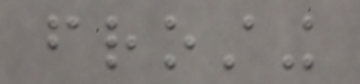frosting
